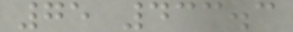75 433.3
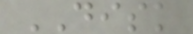DISK
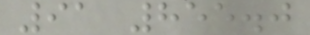91 855.0
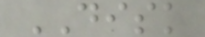DISK
